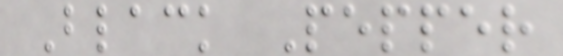Black Pepper
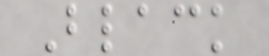Black
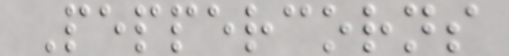Peppercorns
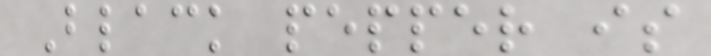Black pepper is
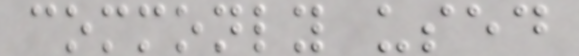commonly used
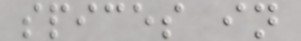spices in
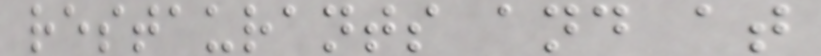restaurants and at
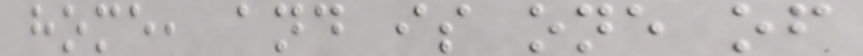home, and is one of
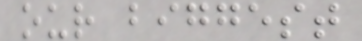our biggest
